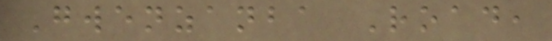Gwenzanba Road,
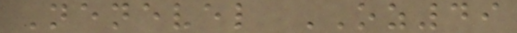Nenevel OZ49
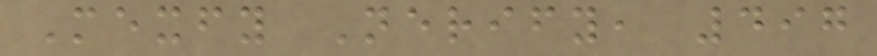Mexfy Nerify, 497
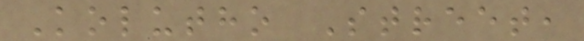Kolutho Street,
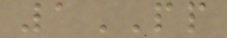1PP
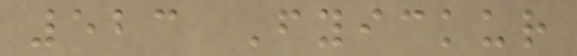523 Fyickur
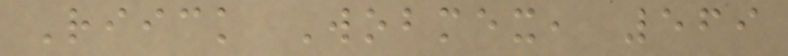Riick Wobmex, 569
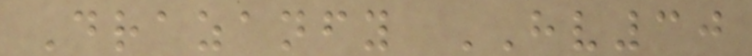Drazanfy HV30
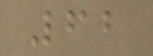62
